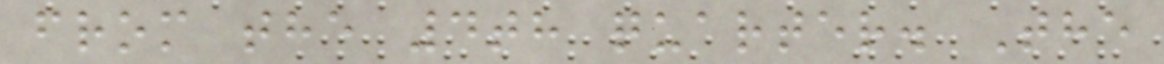from the 4th quarter. The
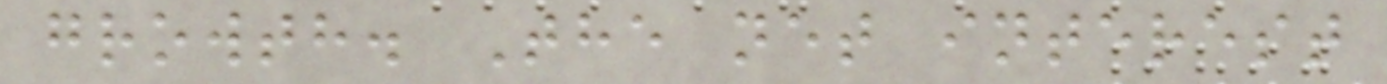growth. The net interest
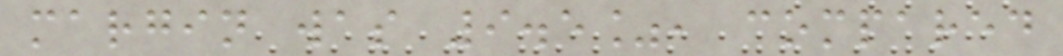margin was 9.5%, compared
